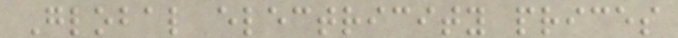Global electricity prices
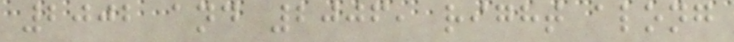2002 and 2006, right along
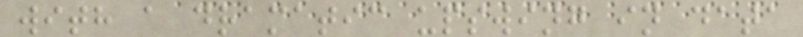with a dramatic upswing in data
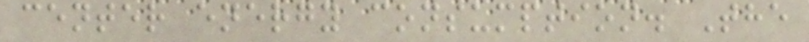center energy consumption. The
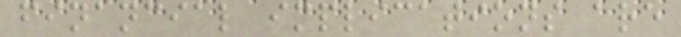financial implications are
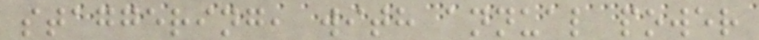staggering, with annual power
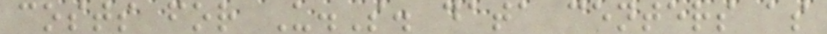costs for U.S. data centers as
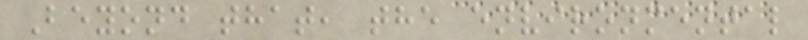Beyond that, the environmental
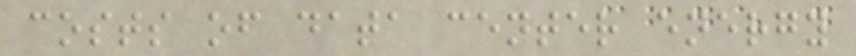costs of data center energy
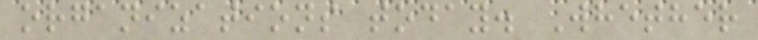organizations today. Whether
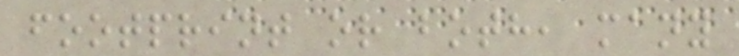footprint or both, many
